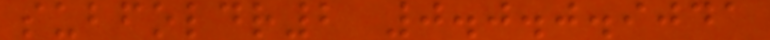subfoldr2 0.0.0.9041
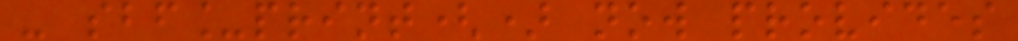- sbf_print() now provides
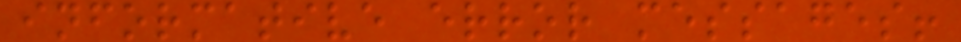informative error messages!
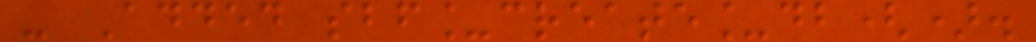- Added sbf_create_db().
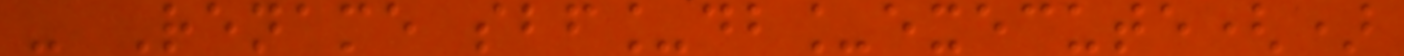- Rename sbf_db_execute()
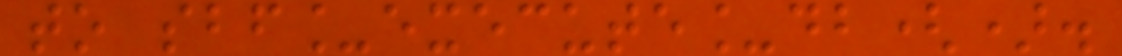to sbf_execute_db().
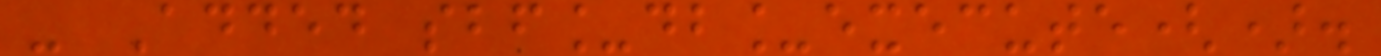- Added sbf_db_execute().
